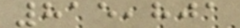815,801
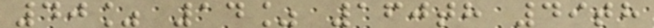40% 14% 160th 49th
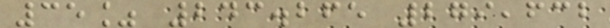35% 243.265 279,632
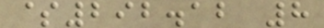$292.12 8
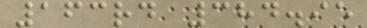163rd 384.95
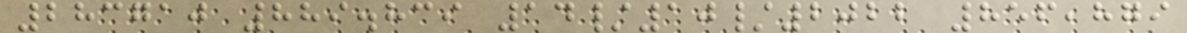283710 889.839 14/10/2022 856,879
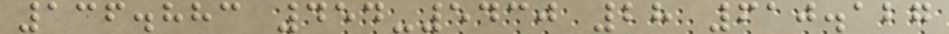136.883 454-5430 28 610.127
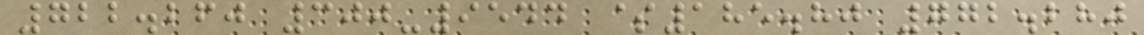722.260 300-9544 $185.80 772.280
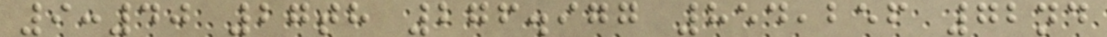9:40 27th 276.977 854,256 72nd
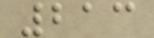213
